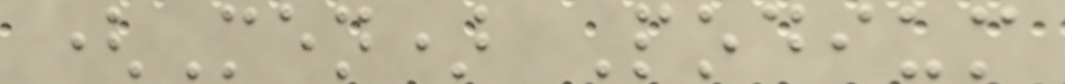(Men) Podium
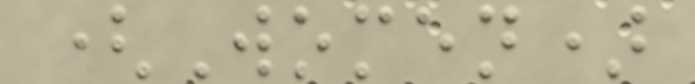(Women)
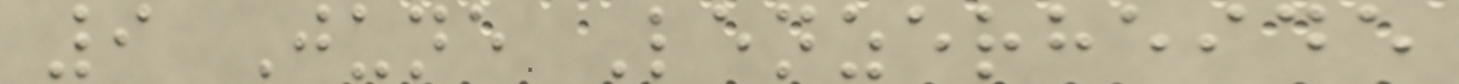9 June Lenzerheide
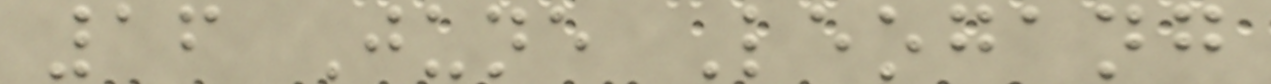16 June Leogang
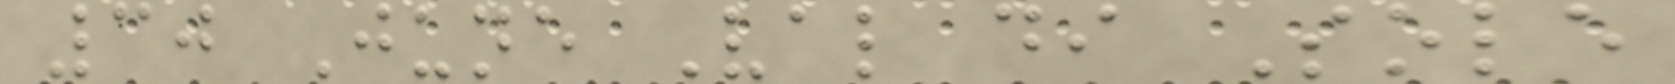30 June Val di Sole
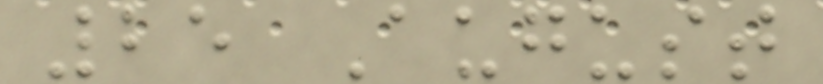25 August
